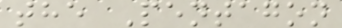the Pentagon
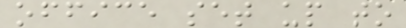office set up to
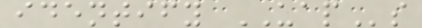identify UAPs
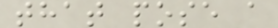that pose a
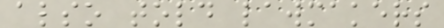also told lawmakers
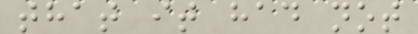that it had not
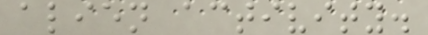alien activity.
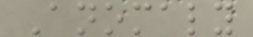Anomaly
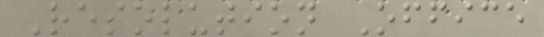Resolution Office
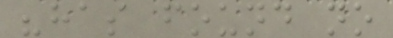"has found no
